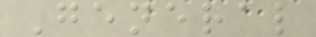General
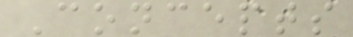Concepts
